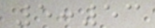5:53
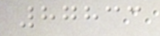87833
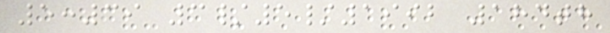5:39 3/5/1992 184th
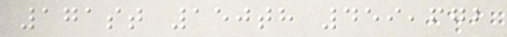171st 150th 459,672
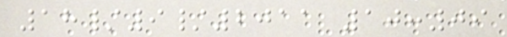18/9/2011 10:09
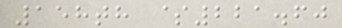158th $221.60
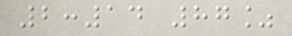2:14 87%
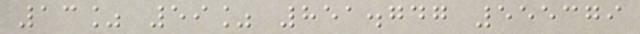13% 59% 851.747 555379
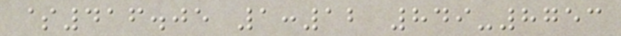$416.05 1:12 849-8753
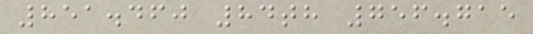851.460 84th 756.715
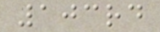103rd
